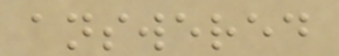answered
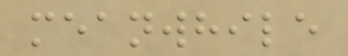meanwhile
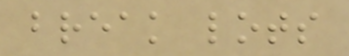break lots
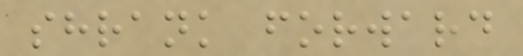shrank forward
